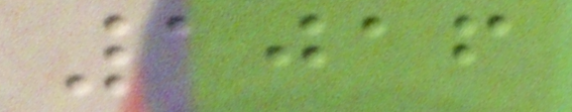1016
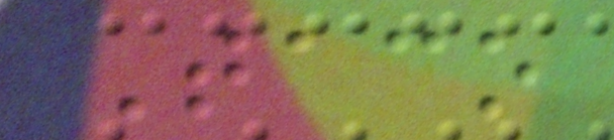Taco
